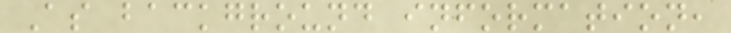As background information,
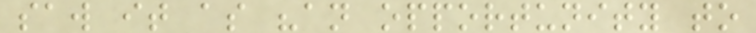saw it as "an opportunity to
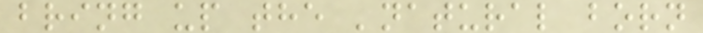bring up the 'natural born
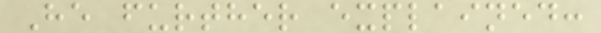He further explained:
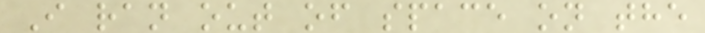I ran out of space on the
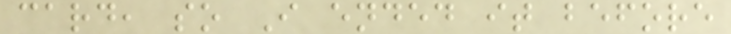card, so I ended it before
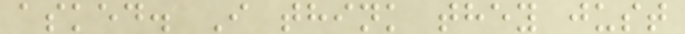asked. I think they just
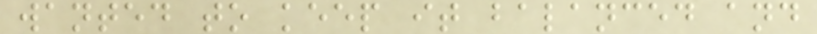wanted to keep it balanced and
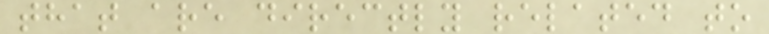that are directly related to
